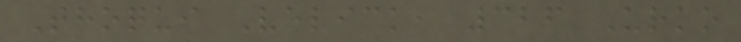Thoqui Velick, 326 Urko
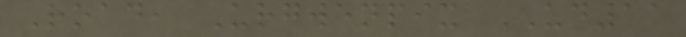Road, Urgwenpix UD11
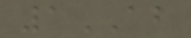1AB
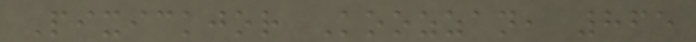Pixickjor Koozzan, 865
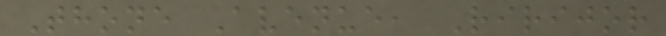Thone Avenue, Ririjor
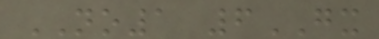NO1 6GX
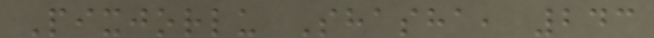Pixjorlu Shasha, 243
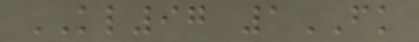KL97 1FK
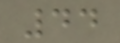44
